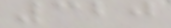320
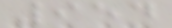954
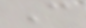C
